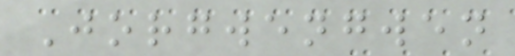Jorgwengwen
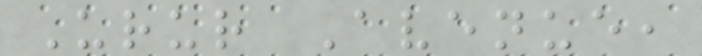Urur Avenue,
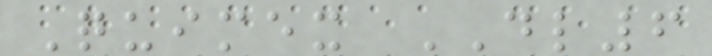Quimex DL6
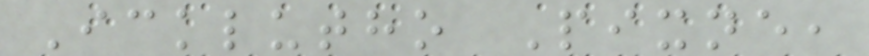Icklutho Pixne,
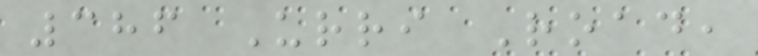386 Urri Road,
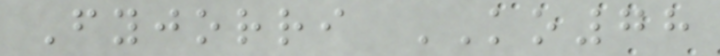Fyjorri KO78
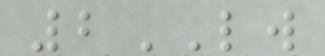2LW
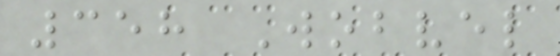358 Wobvel
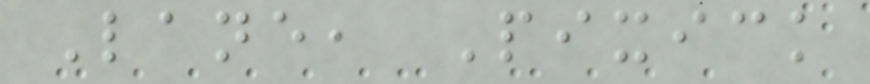Lane, Pixick
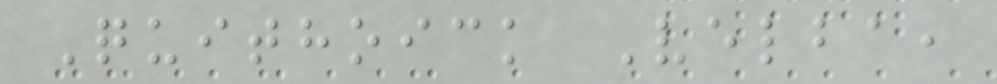Quithoick Velba,
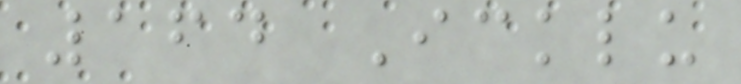164 Icklu
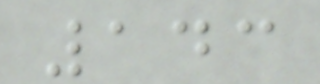143
